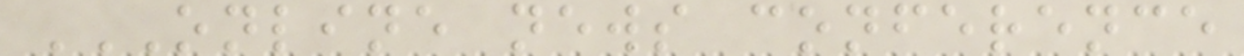ONLINE NEWS CONFERENCE
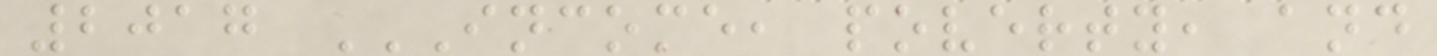2017 INCOME, POVERTY, AND
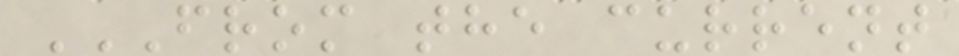FROM THE CURRENT
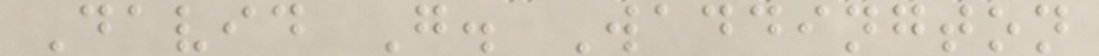David G. Waddington
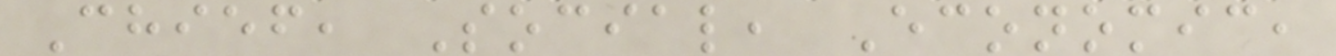Chief, Social, Economic,
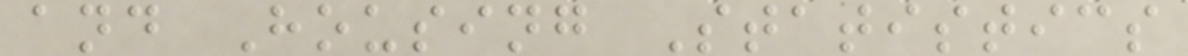and Housing Statistics
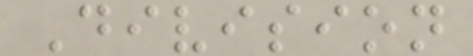Division
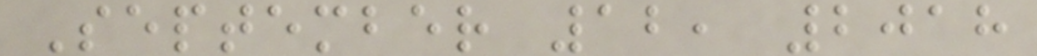September 12, 2018
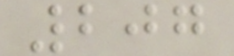207
